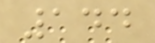144
